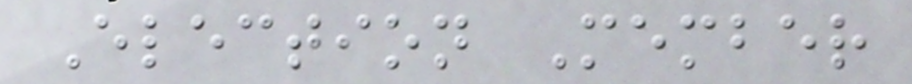Election Member
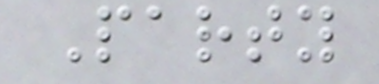Party
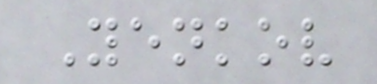Yenkov
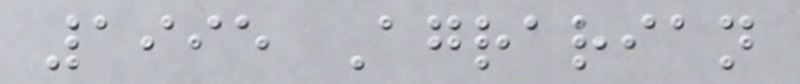1995 Agrarian
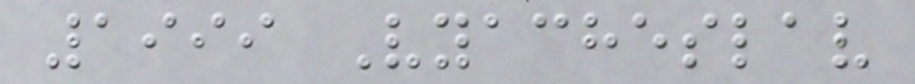1999 Vyacheslav
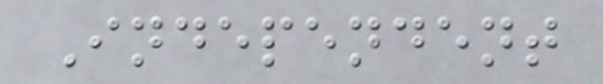Independent
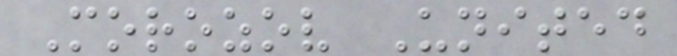Morozov United
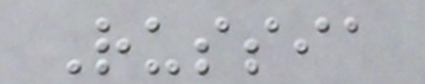Russia
